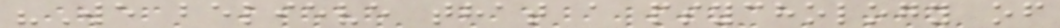"We believe that a psychology of
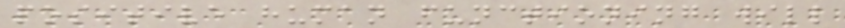positive human functioning will
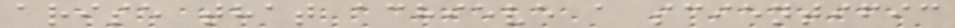arise that achieve a scientific
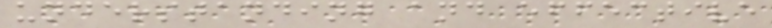understanding and effective
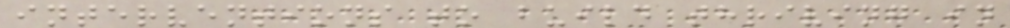interventions to build thriving in
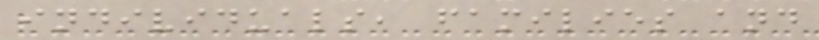individuals, families and
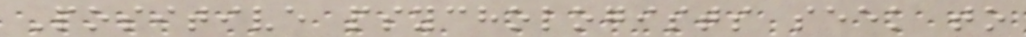Positive psychologists seek to
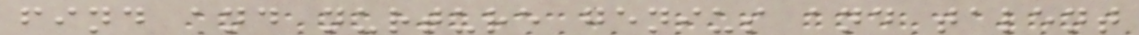find and nurture genius and talent
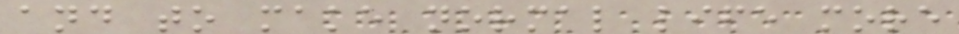and to make normal life more
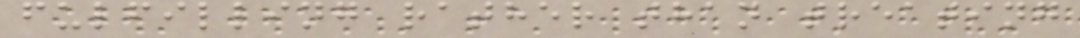fulfilling rather than treating
